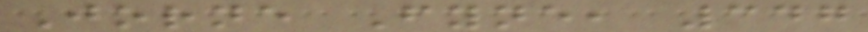Jorne Fyne, 347
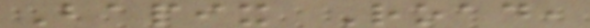Bapix Road,
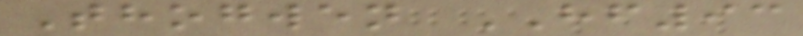Thogwen HF93
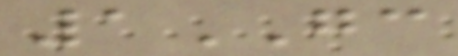1GC
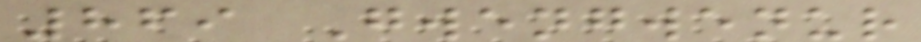869 Gwengwenur
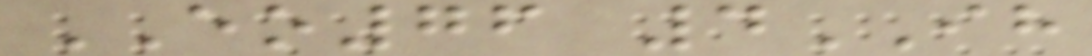EO76 4IH
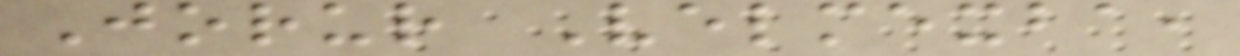Jorur Velmexba,
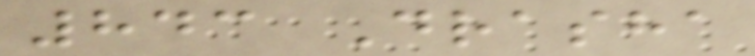843 Drasha
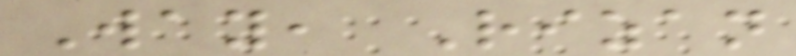Way, Rizan
